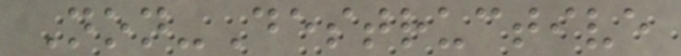Non-Destructive
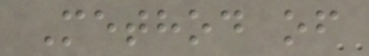Method of
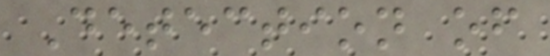Detection of
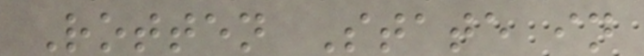Rotten State in
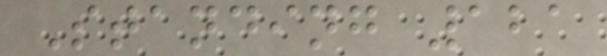Standing 121
